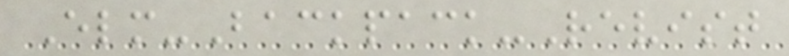Elm-Backpack-Revist
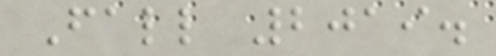Fall 2019.
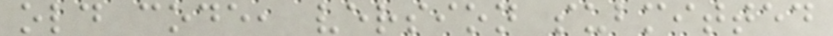old code, version submitted
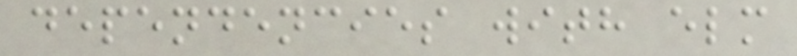dependencies with elm
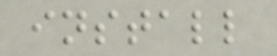install
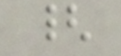{
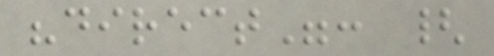"direct": {
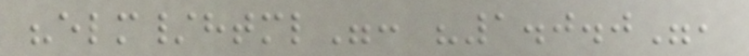"elm/html": "1.0.0",
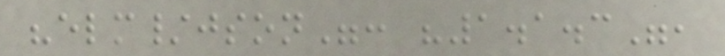"elm/json": "1.1.3",
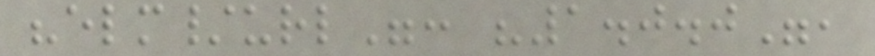"elm/url": "1.0.0",
